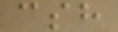csh
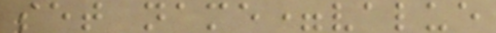set name=value
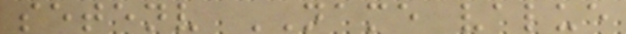setenv NAME value
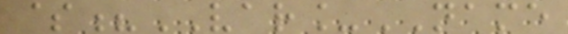$?VAR_NAME
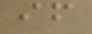if
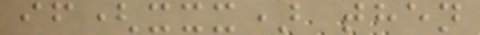if(xxx) then
